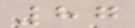87
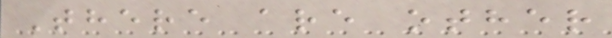There are other
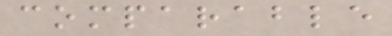comparable
